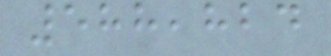588,824
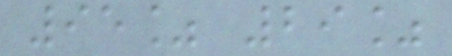95% 29%
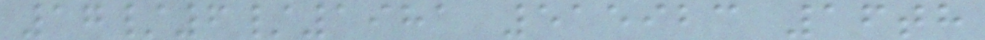17/6/1981 515923 16th
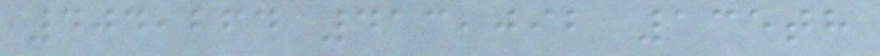404,264 413,092 135th
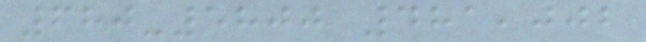680-5800 481,002
